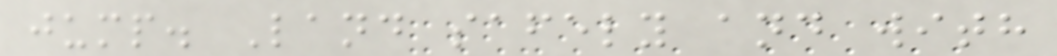jump. Land safely and with
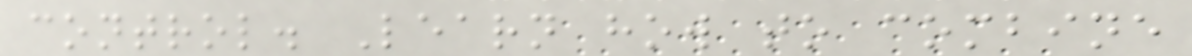control. Learn how to combine
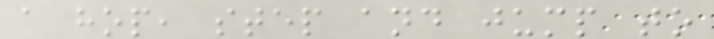a hop, step and jump to
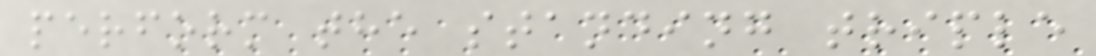perform the standing triple
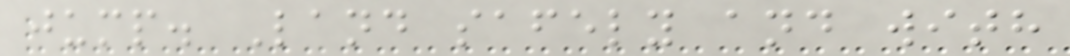jump. Land safely and with
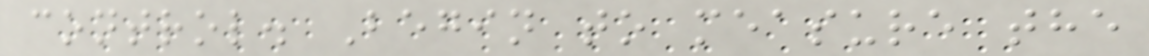control. Begin to measure the
